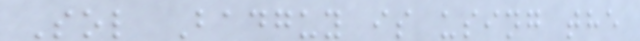Sol Badguy is using the
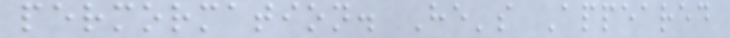permormation. He's Appeared
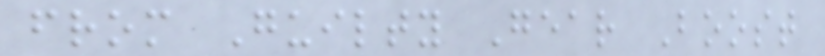from Guilty Gear Boost
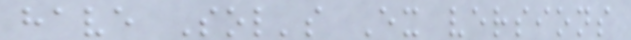have Sol's Ex versions
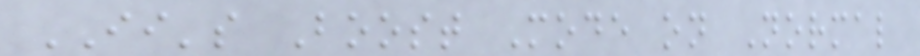II's Boost Mode on Normal
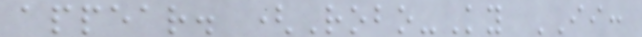appear. (Robo-Ky II:
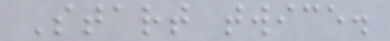Start twice.
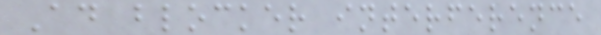Ad blocker interference
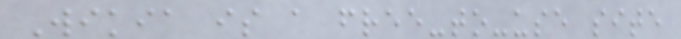Wikia is a free-to-use site
